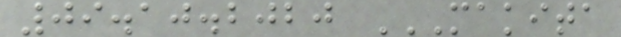09.10.2020 MAKITA
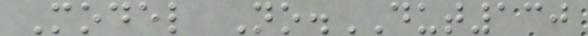Model No.DUT130
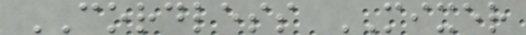CORDLESS MIXER
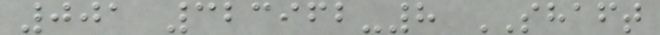001 323962-8 SHAFT
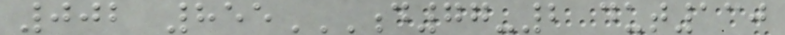002 855D77-2 DUT130
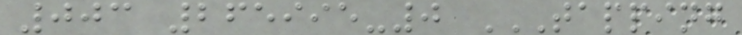003 265995-0 TAPPING
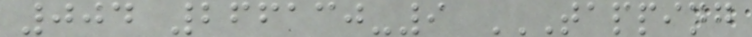004 266130-9 TAPPING
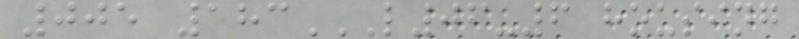005 183L06-6 HOUSING
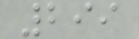299
